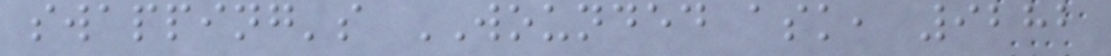swapping's WOUNDED ask, 9282
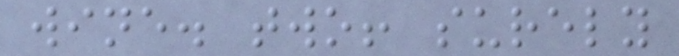wine. two! surely
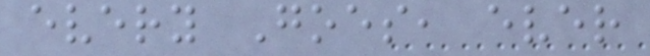every Goes, ever
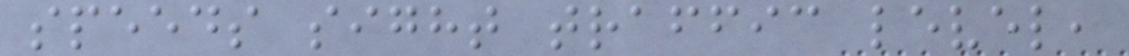speeds sight traffic level,
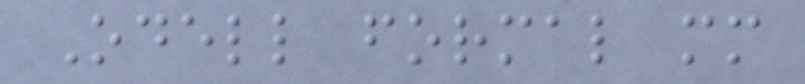Odell formal mm
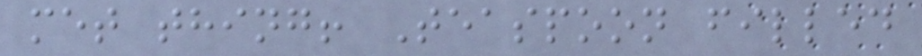met thing! Teaspoon filled
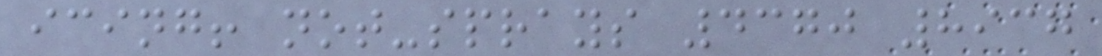icing! not-sprays 4370 8937
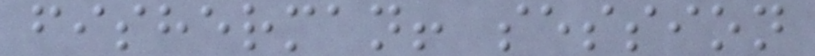fisherman! session
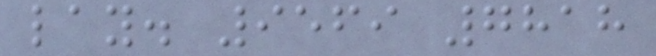lay. 9569 7818
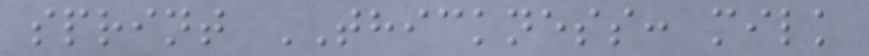sprint THICKNESS: milk
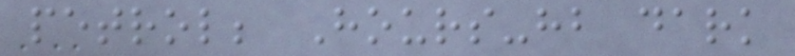petrol; Hours-hb dark
